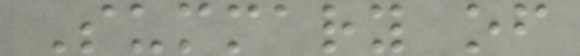Summary of
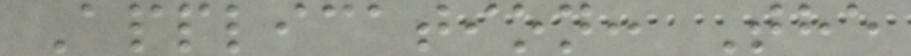Application: The
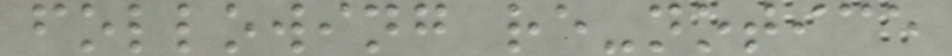following re-notice
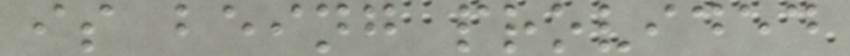is being provided
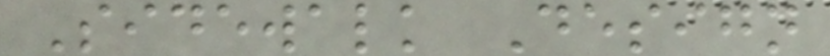Sidewalk Design
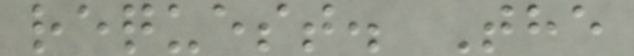request. The
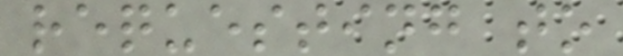requesting to
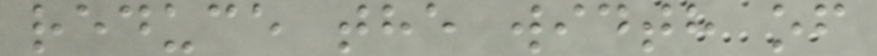reduce the width of
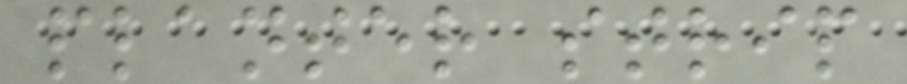planter strip
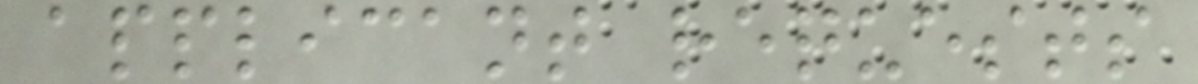applicant requests
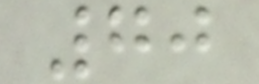70
